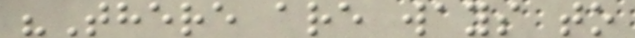"There are ways to
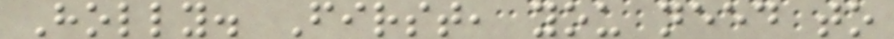Holly. First, you need to
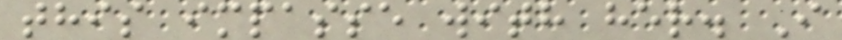this impasse with her. I
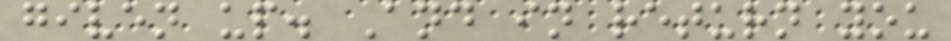given up. And in return you
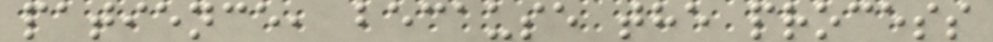patience, because the process
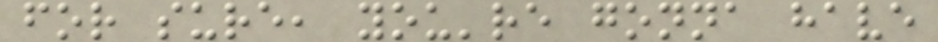for sure, you're gonna have
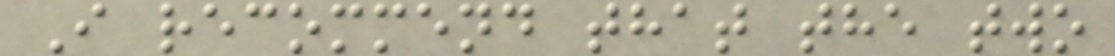I recommend that the two
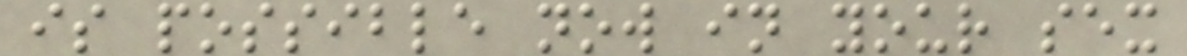is possible now in your sex
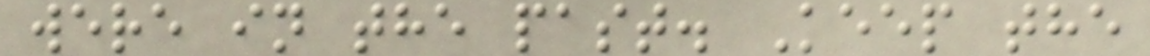were in the past. Keep the
